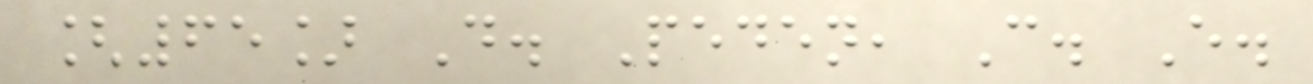[65] D. Peden, C. E.
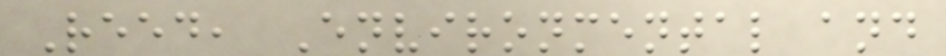Reed, Environmental and
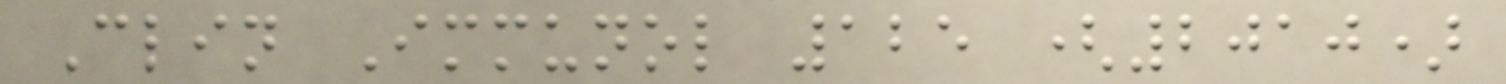Clin Immunol 125 (2010)
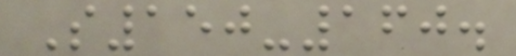S150-160.
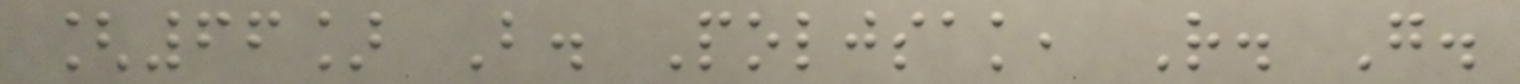[66] B. Poljsak, R. G.
